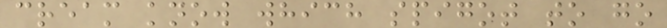cream know which spigot to go
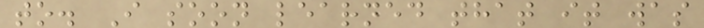to. I soon learned that it was
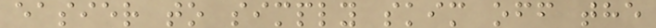easier to simply skim off the
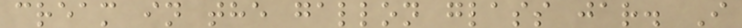cream in the gallon glass jar. I
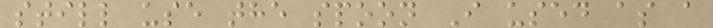still use the spoon I used as a
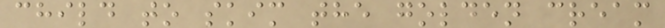child to skim the golden cream
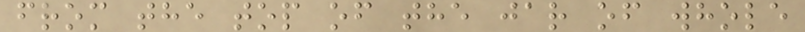from the top of the jar of whole
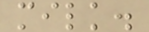milk.
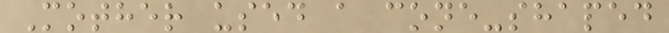Mother used a cone-shaped
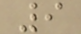9
